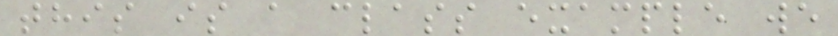this is a class example we
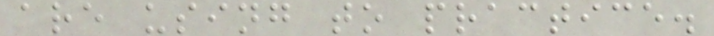are using to practice.
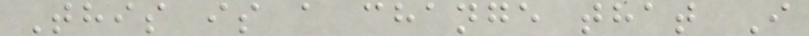This is a change that I
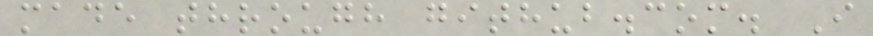made through github.com. I
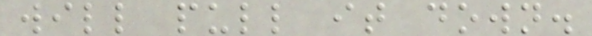will pull it down.
